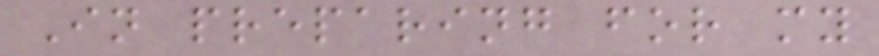In preparing for my
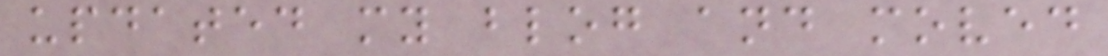updated my blog and moved
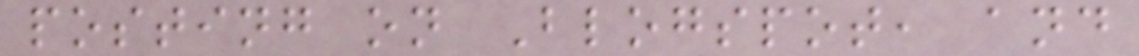posting on Blogspot, and
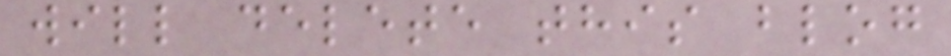will delete this blog
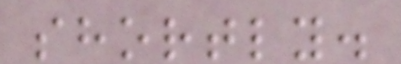shortly.
